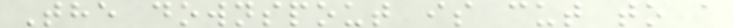The downspout is cut to a
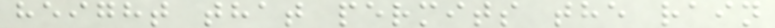height that permits the rain
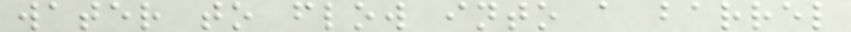water to flow into a barrel
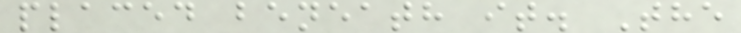placed beneath it. The
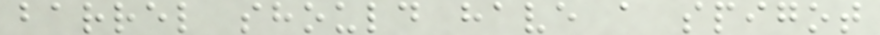barrel should have a spigot
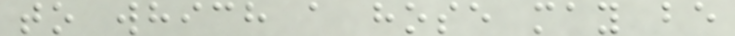to which a hose may be
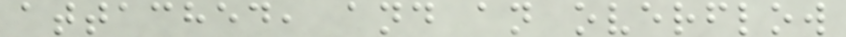attached, and an overflow
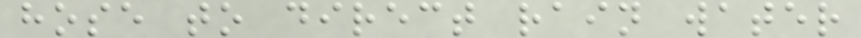hose to direct rain water
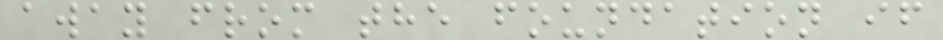away from the foundation if
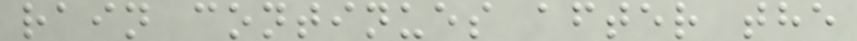rain continues after the
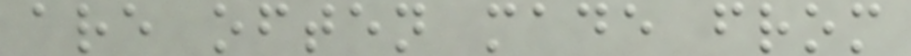are often made from
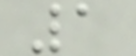1
